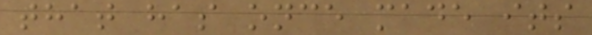that has once made its
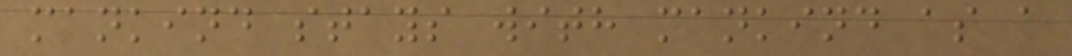mankind stays with mankind as a
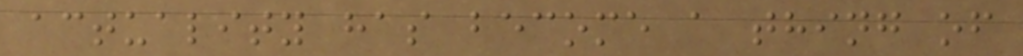actuality has become a thing of
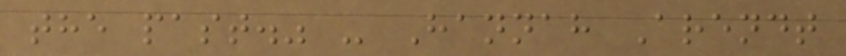the past." - Hannah Arendt
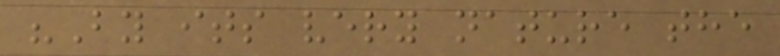"By its very nature the
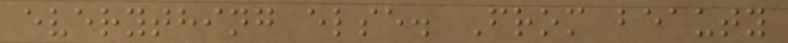everything else. From beauty
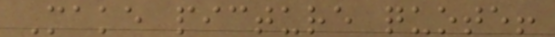Make picture quote!
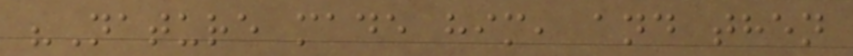"Nature made him, and then
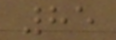85
